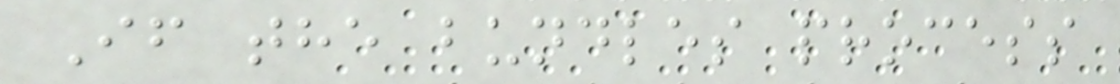If the bundles process
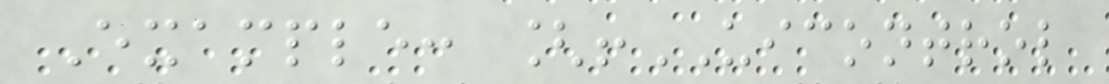Example: [!UICONTROL
